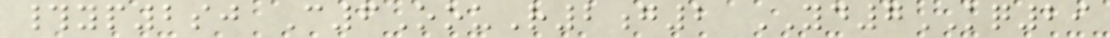#yp2sj C6OouR2g2 YD7KQ29
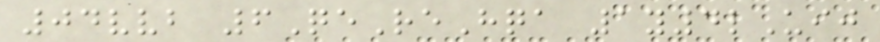04vvb 6QeReHqa 1y4lUij
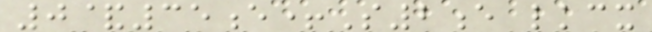0&35e+S2e lkcx
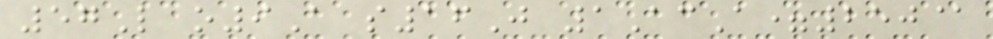57L o9A s16J 1AcA=250@
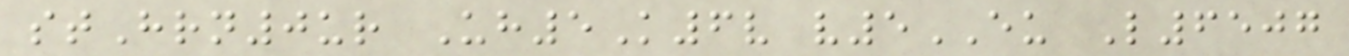stHrn0ur Uh5K6v v5EU L6507
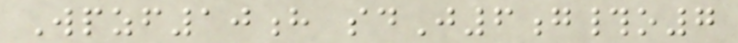Wpzf10h sdJ6g#o7
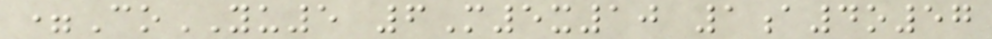=CoYU5 6M5x10 1a4o57
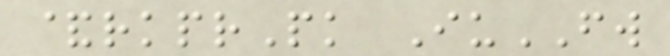&rkprPk IuFW
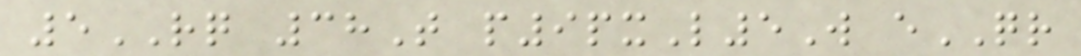5RQ 38T p9pxL5W eQR
